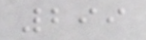299
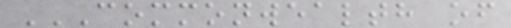COMMONWEALTH OF
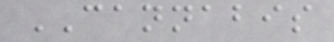CANNABIS
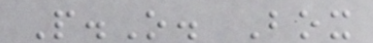P.O. Box
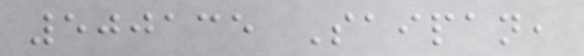500135 Saipan,
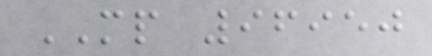MP 96950
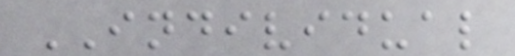INDIVIDUAL
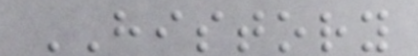HISTORY
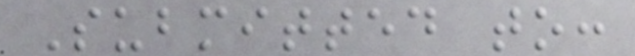Submitted to:
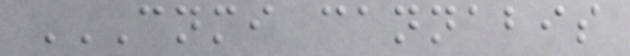CNMI CANNABIS
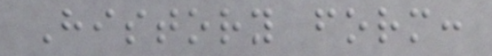History form:
